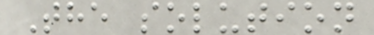The solution
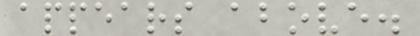appears above.
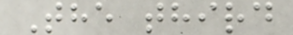The third
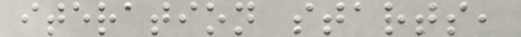iteration starts,
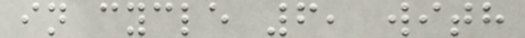in cycle 6, with
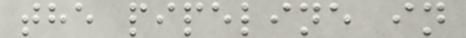the pipeline in
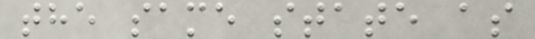the same state as
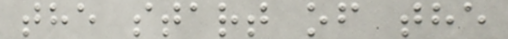the start of the
